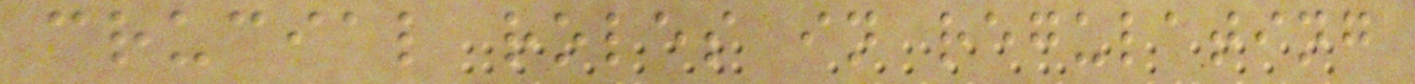crucial roles in regulating
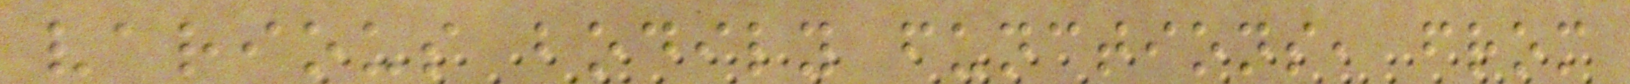various bodily functions, from
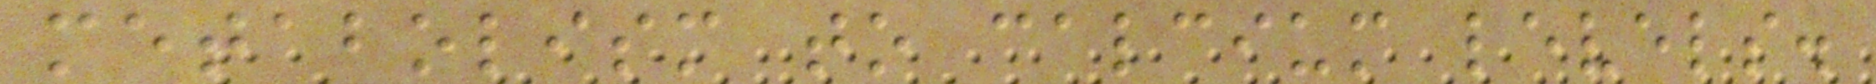metabolism to calcium levels.
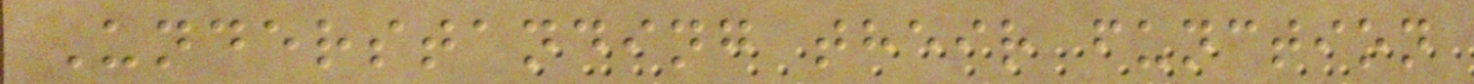Understanding their function
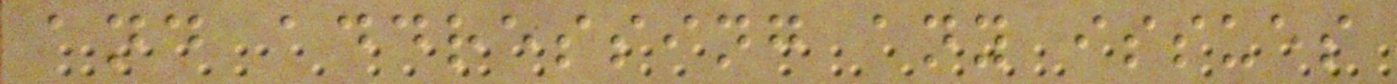and addressing any issues
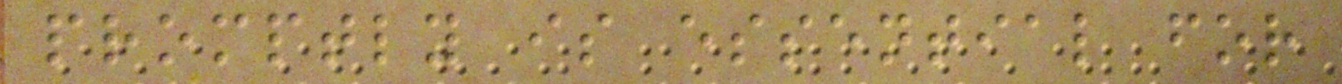promptly is essential for
